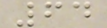64
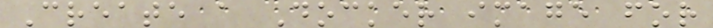Create a Docker image for
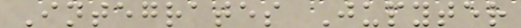Integrates Jupyter
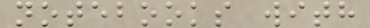notebooks with
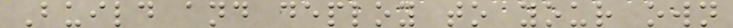Build and deploy to your own
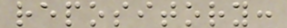repository:
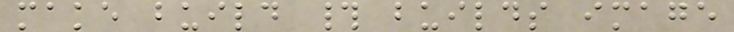make build # builds image
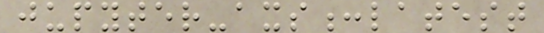jupyter-axs:latest
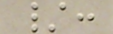/:
